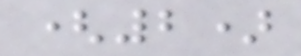(2)
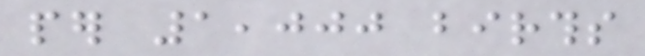per 1,000 births
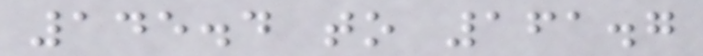145.4 to 161.7
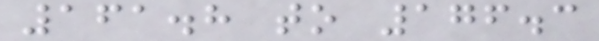161.8 to 176.3
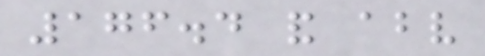176.4 and above
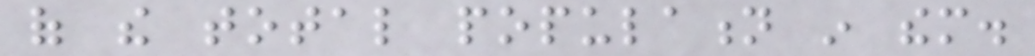of the total population in them.
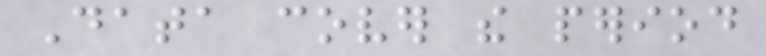Data cover the period
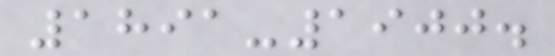1891-1900.
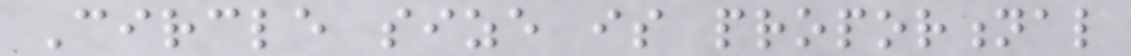Circle size is proportional
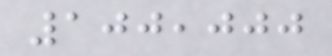100,000
